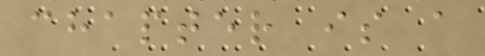chapter is a
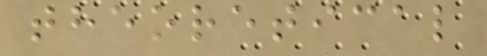theoretical
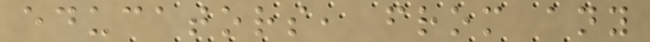educators, from any
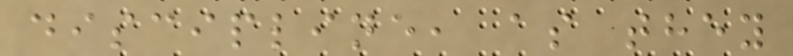discipline, as they
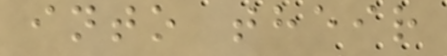into their
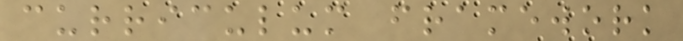curriculum framework
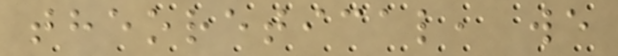theoretical, we
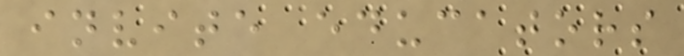invite educators
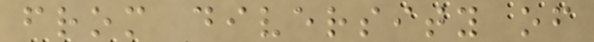from diversity of
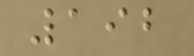192
